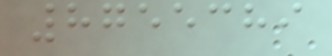8755389
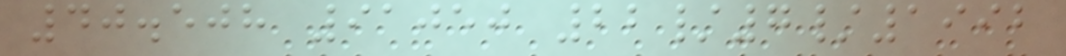40.508 91050 22/7/1992
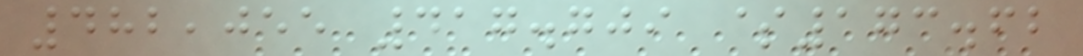482,055 417.709 $173.62
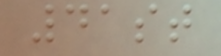41st
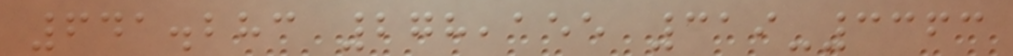641.283 278,155 319-3363
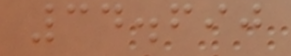34.690
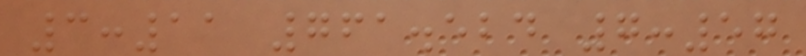3:11 761.524 7:57
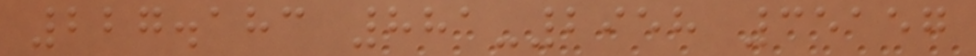227.183 881-2958 35157
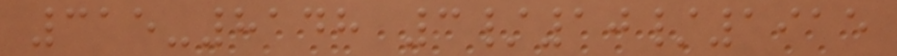315-8148 3/10/1915
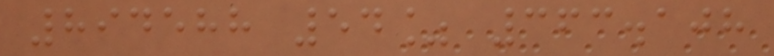894588 54% 363.108
